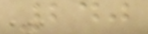240
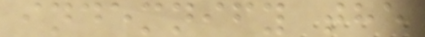indemnify the
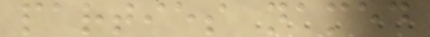parties named
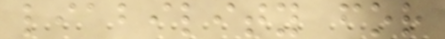liability for
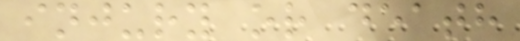injury or death
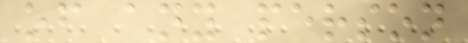of any person
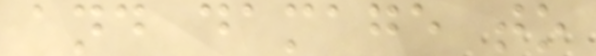and damage to
